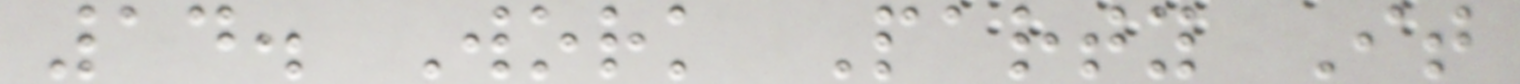14. Work Party It
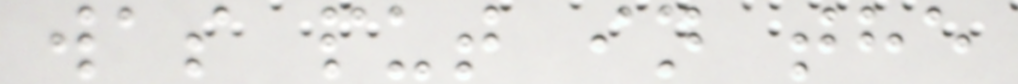was put in the
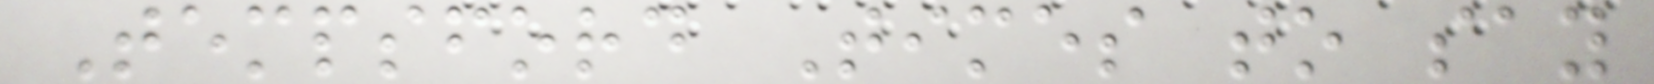Tempsford Times to say
